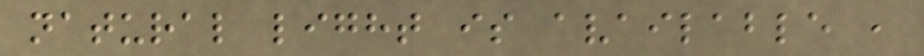natural light is available ,
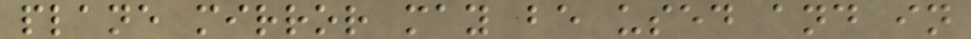plane mirror may be used and in
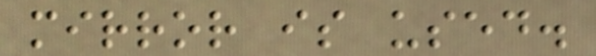mirror is used.
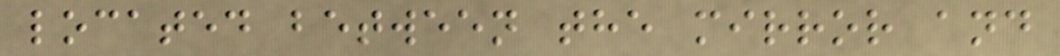located between the mirror and
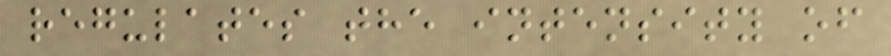regulates the intensity of
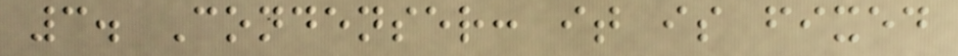3. Condenser: it is fixed
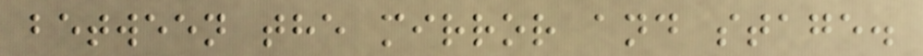between the mirror and stage.
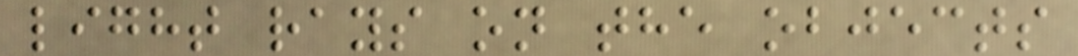light rays on the objects
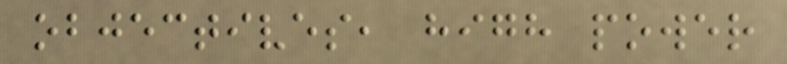objectives, high power
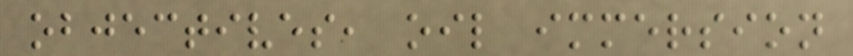objectives, oil immersion
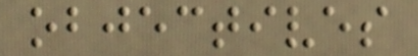objectives
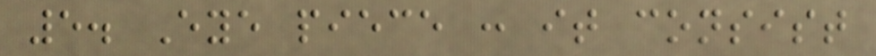5. Eye piece : it consist
